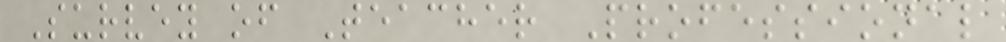Survey of Teacher Professional
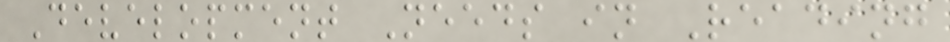Development Needs in Reading
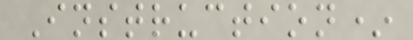Instruction*
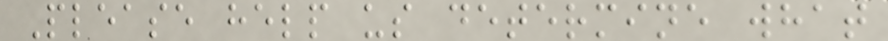Please help us determine what
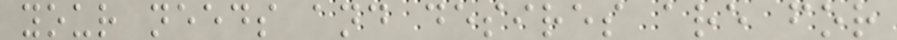your needs and desires are for
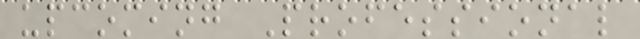upcoming Professional
